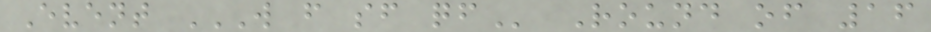Event W F SF QF Round of 16
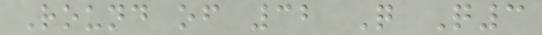Round of 32 Q Q3
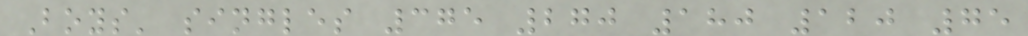Boys' singles 375 270 180 120 75
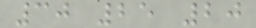30 25 20
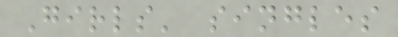Girls' singles
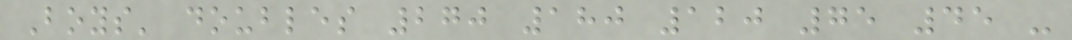Boys' doubles 270 180 120 75 45 -
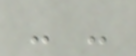- -
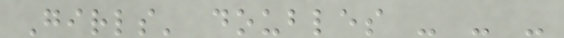Girls' doubles - - -
